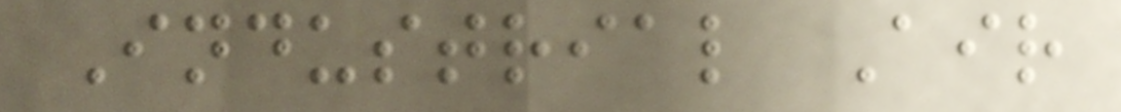Industrial Air
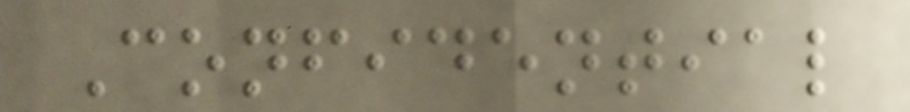Confidential
